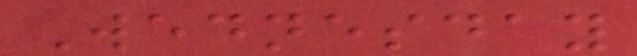Wednesday
